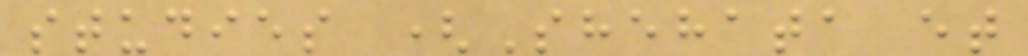studies (Shehata et
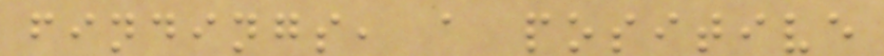findings, a positive
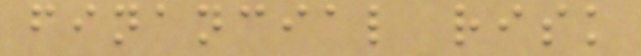financial risk
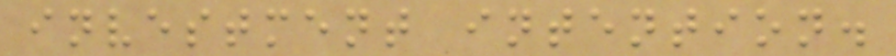investment intention.
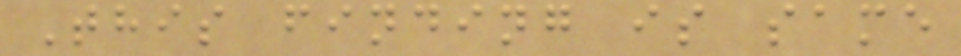This finding is same
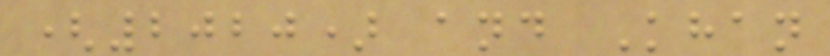(2020) and Khan
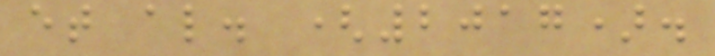et al. (2017).
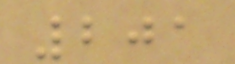201
